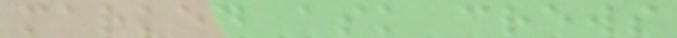marked ask crews
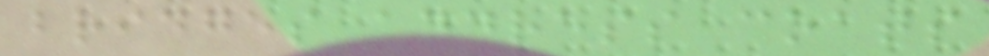bridges address coats
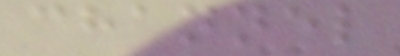channel
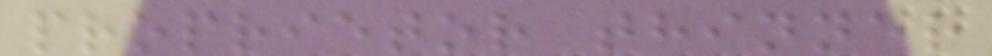proprietor thinner
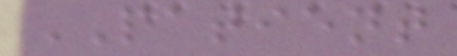PATIENT
